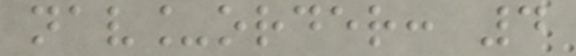nav_order: 4
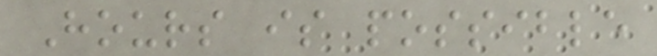Hours is possible
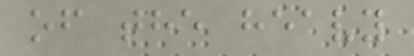of the heavy
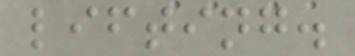lifting.
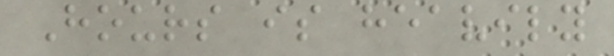Hours is heavily
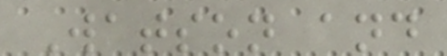Watson and
